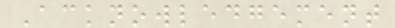Acknowledgement
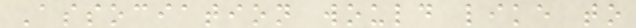Association would like to
